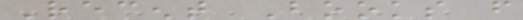Recent Books from
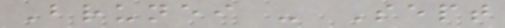Brunei - Sept
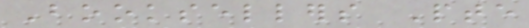Booksellers Pte
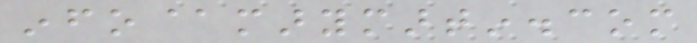info@marymartin.com
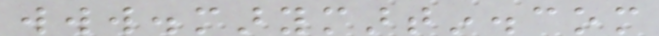www.marymartin.com
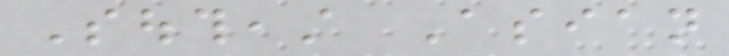Southeast Asian
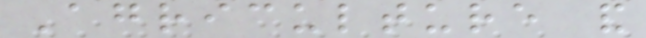Agriculture and
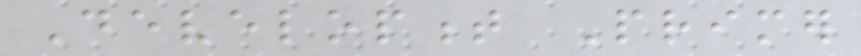Development Primer
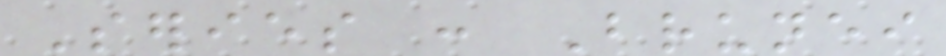Series : Brunei
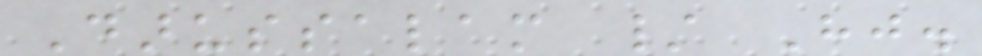Darussalam / Hj.
